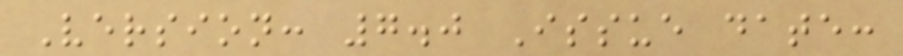Version: 7.0 Issue date:
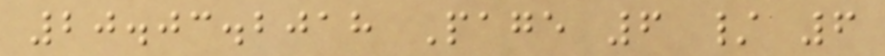20.03.2018 Page 6 / 6
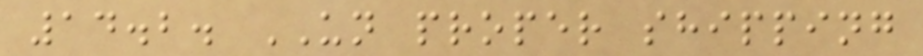14.2. UN proper shipping
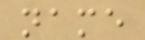name
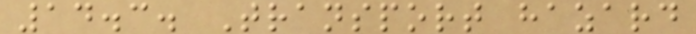14.3. Transport hazard
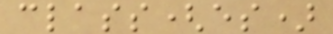class(es)
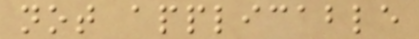not applicable
